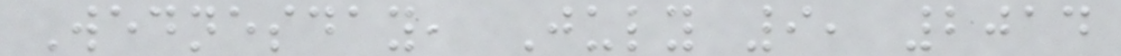Wednesday, July 9, 2014
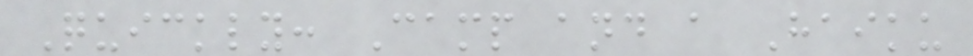Quickly: Camp and a Haiku
